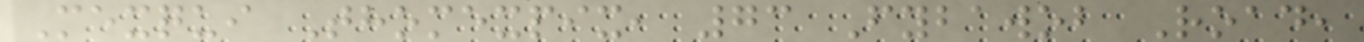Mexqui Thomexpix, 73 Fybawob Road,
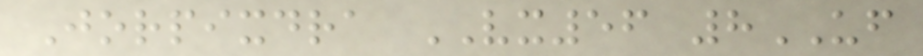Jorpixdra VX56 8UF
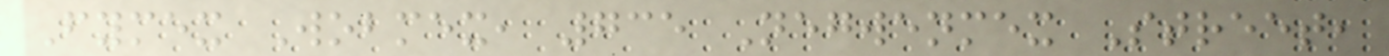Fymex Wobmex, 735 Negwenmex Street,
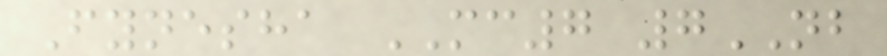Fynesha MC7 7NB
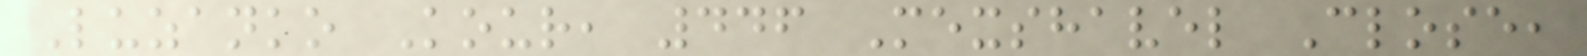Luzanko Kour, 446 Mexshavel Close,
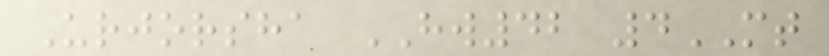Urjorsha HW42 4MT
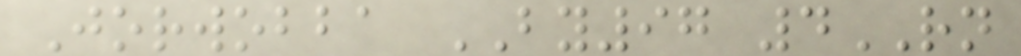Jorwobba BY97 4RN
